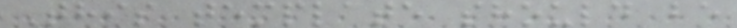This template should be
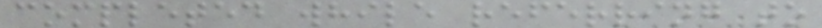completed while referring to
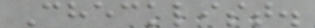Checklist.
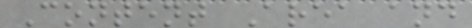Content Area and
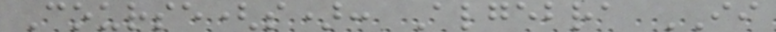Course(s): Algebra II
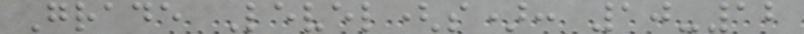Grade Level(s): 10-12
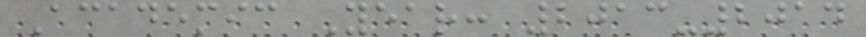Academic Year: 2013-2014
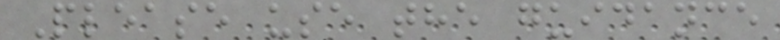Please use the guidance
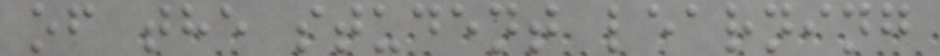of the student learning
